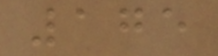175
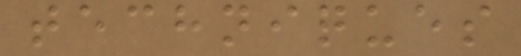techniques
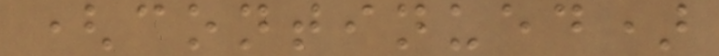(continued)
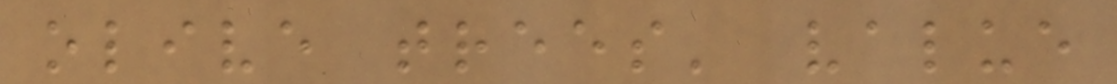olive trees' value
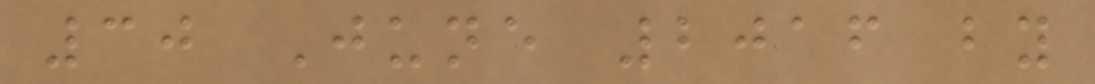30 June 2016 by
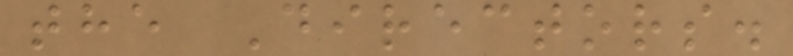the Directors.
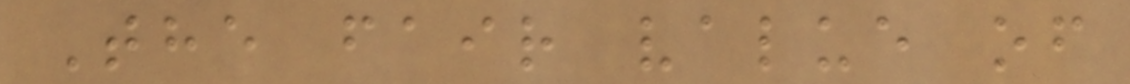The fair value of
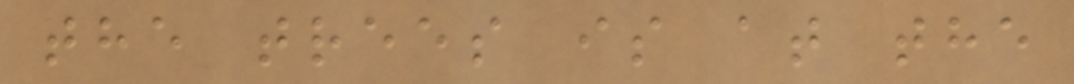the trees is at the
